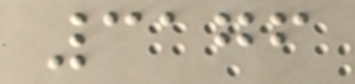3176
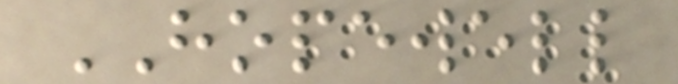HOPEWELL
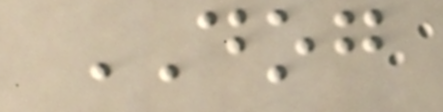DOG
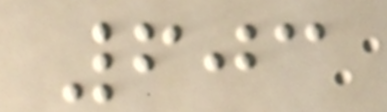603
